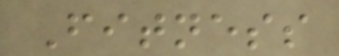Fitness
